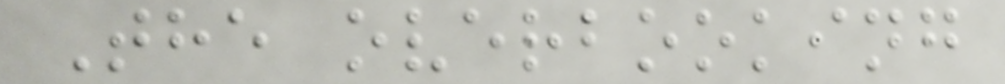The overbooking
